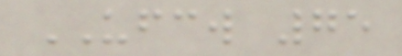UFCW 75
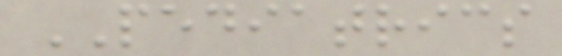PEDIATRICS
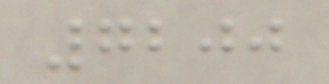7200
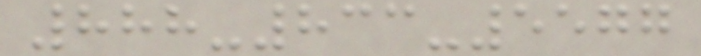888-833-5577
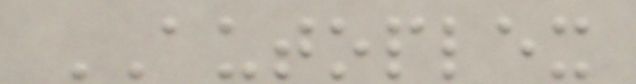AUTOPLEX
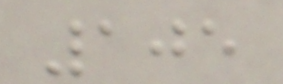105
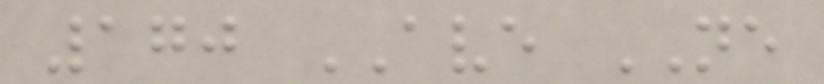170 AVE NE
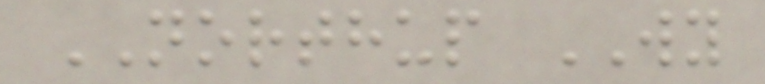NORTHUP WY
